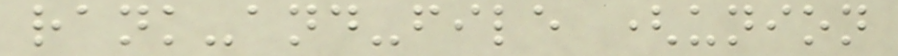rank-and-file (union
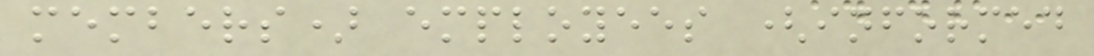members) employees (informed
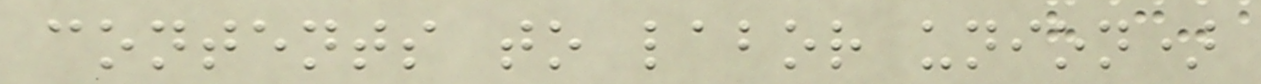contents to labor union)
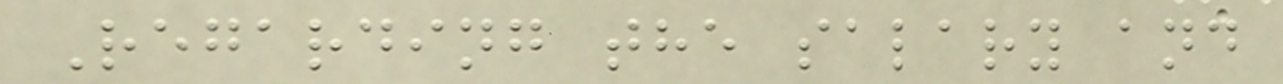Regarding the salary and
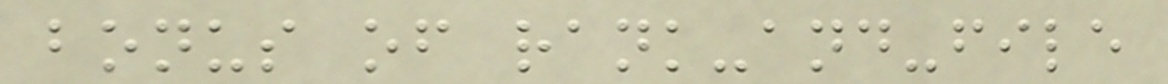bonus of rank-and-file
